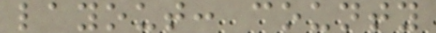layout: county
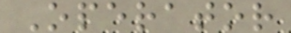Operator
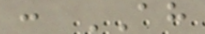: AH
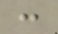:
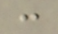:
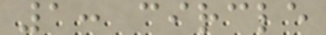1: circle
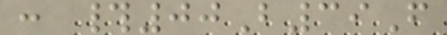: #00B39F
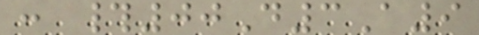: #00D3A9
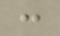:
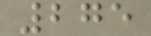275
